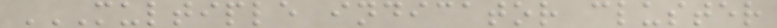MULTIPLE INDICATOR CLUSTER
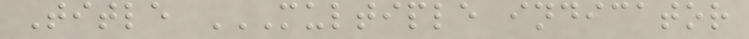Title MULTIPLE INDICATOR
